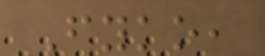Fyko,
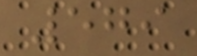579
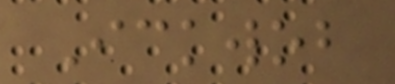Ickwob
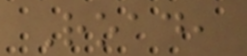Road,
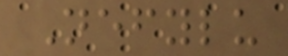Nefylu
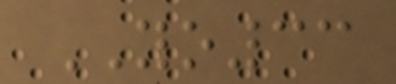YO33
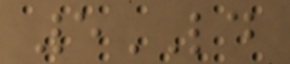5LD
